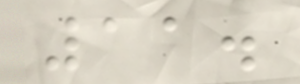11.
